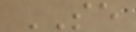SE
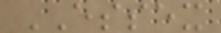ESSEX
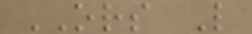ORS L
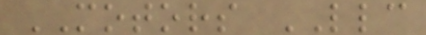MOTORS LLC
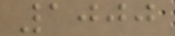1000
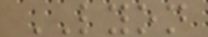LYON
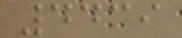4439
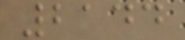2144
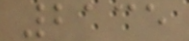2135
